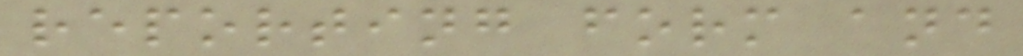reporting form and
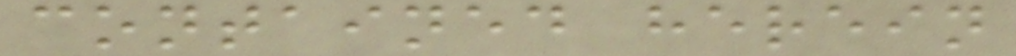contained herein
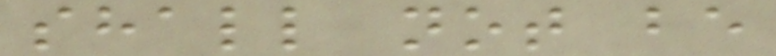shall not be
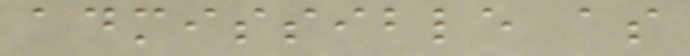admissible as
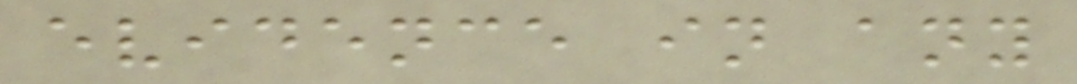evidence in any
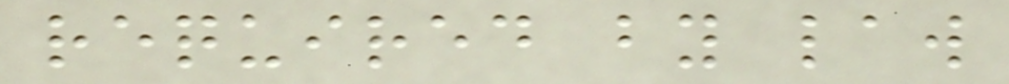required by law
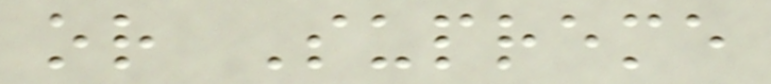or Supreme
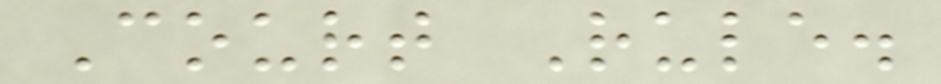Court Rule.
